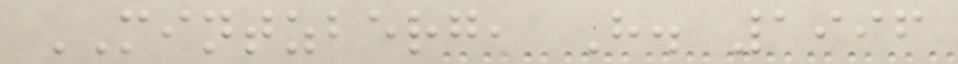MINTZBERG, H. 1996
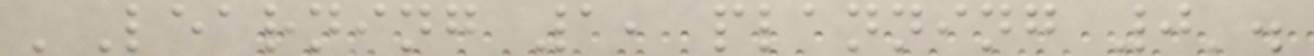'Learning 1, planning 0'.
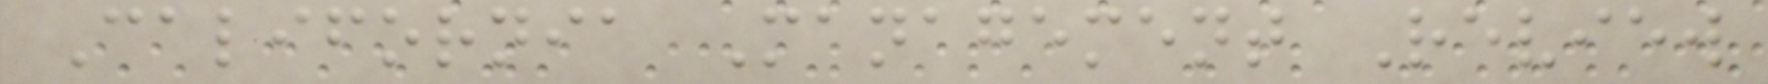California Management Review
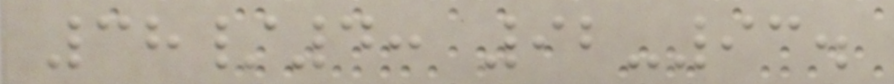38/4: 92-93.
